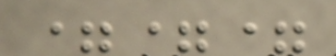===
